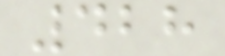428
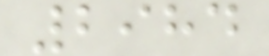2984
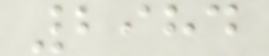2984
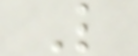L
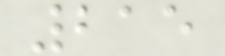215
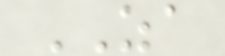ZA
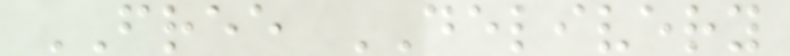FREE DELIVERY
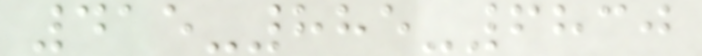415-885-6830
